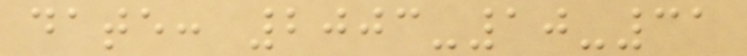date: 2003-10-31
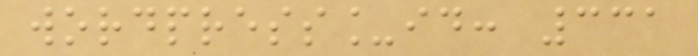wordpress_id: 331
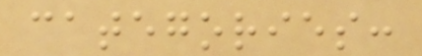categories:
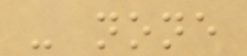- none
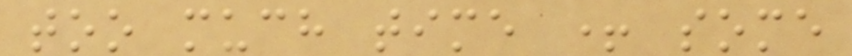too much time + some
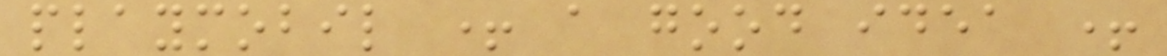playmobil + a good idea +
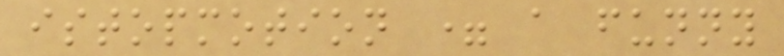istopmotion = a funny
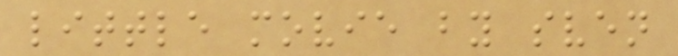little movie by sven
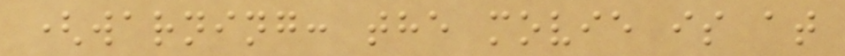(warning: the movie is at
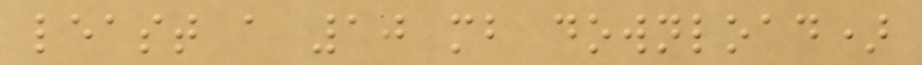least a 10 mb download)
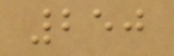250
